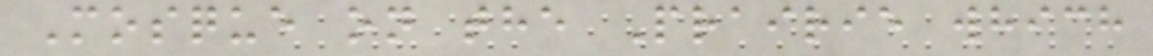Mosque on the Prairie which
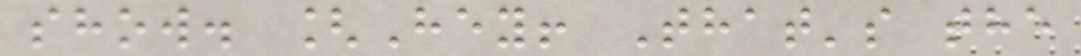show. [Hey! That's the
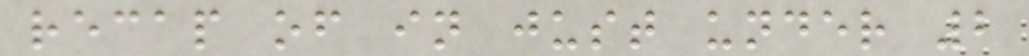recap of in just under 2
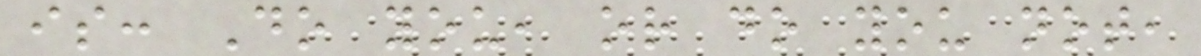is: Do you, or do you not,
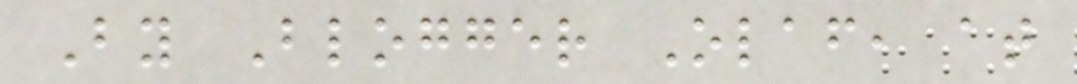By Blogger Olaf, at
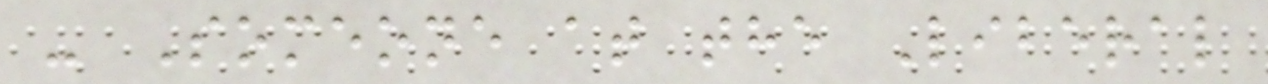- Someone at the Liberal
